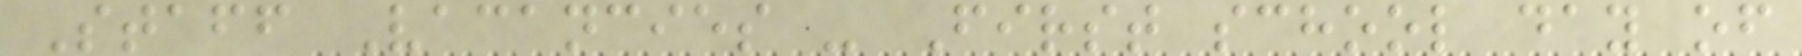Staff Vacancies - First school day of
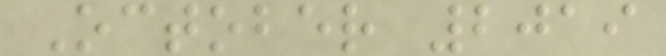October 2019
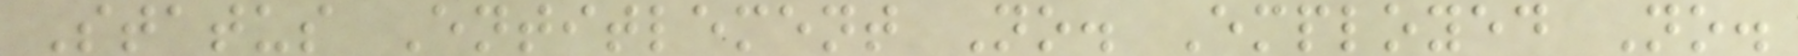Status Entitlement No. Employed No.
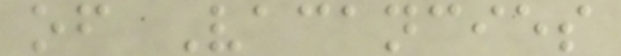of Vacancies
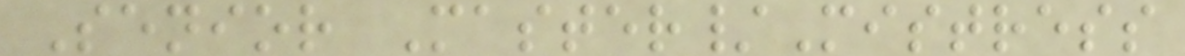Senior Master/Mistress
